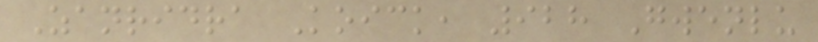Zanridra Koick, 928 Gwenlu
